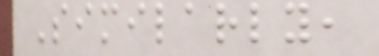Similarly,
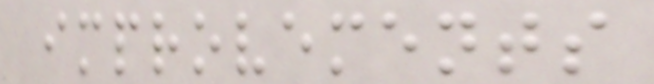improvements
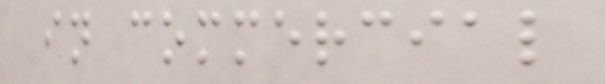in commercial
